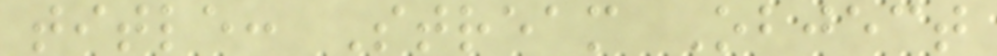title: Stream Object
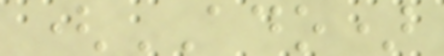(ADO)
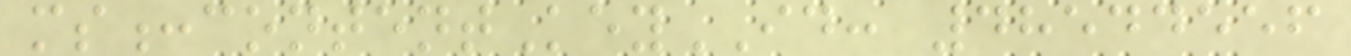ms:contentKeyID: 48544556
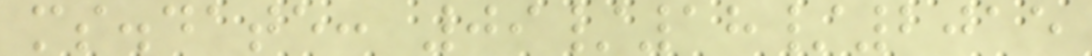ms.date: 09/18/2015
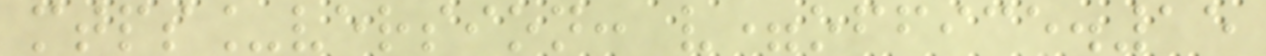mtps_version: v=office.15
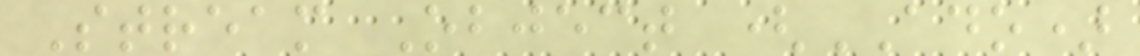Stream Object (ADO)
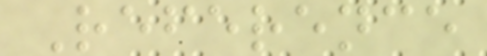Reference
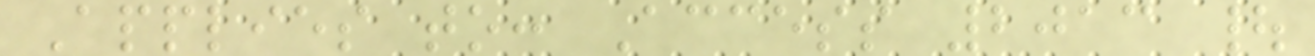Applies to: Access 2013 |
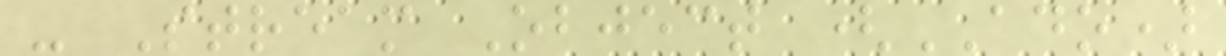- Stream Object (ADO)
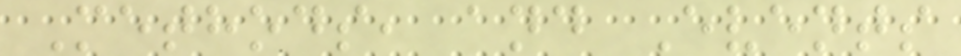Methods, and Events
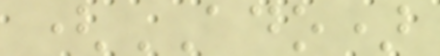(ADO)
